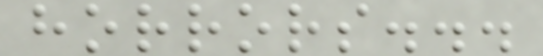horrors...
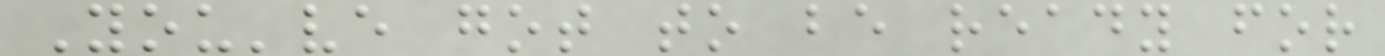You've got to be ready for
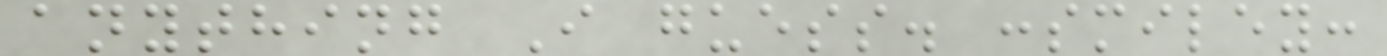anything I guess. :smiley:
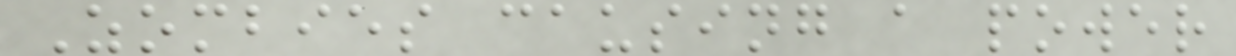Zombies causing a power
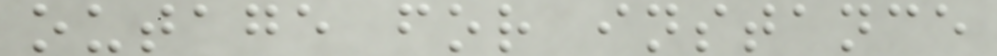outage for instance
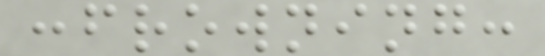:frowning:
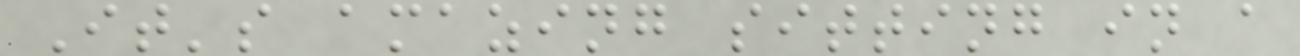It's amazing sitting in a
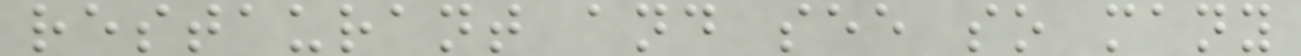restaurant and see so many
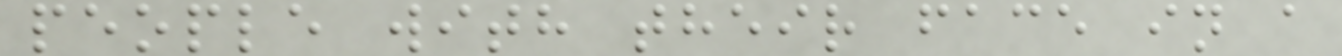people with their face in a
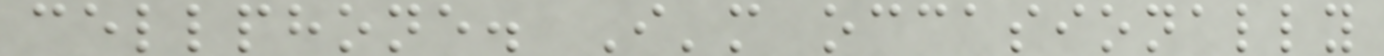cellphone. I'm occasionally
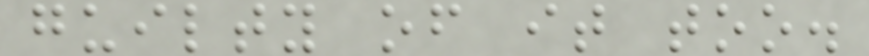guilty of it too.
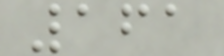161
